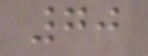70
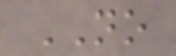NO
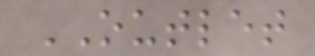OUTLET
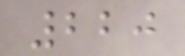220
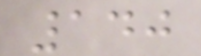140
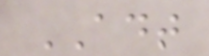ADT
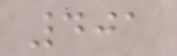401
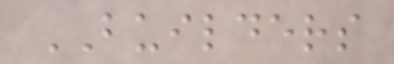BUILDERS
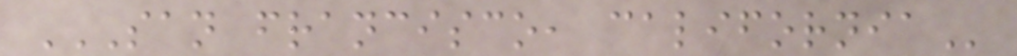SAN FRANCISCO, CALIFORNIA
